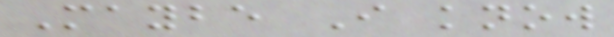Maybe I know
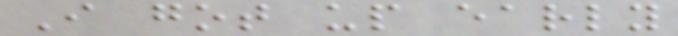I got up early
